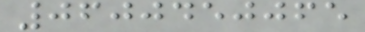0600450065
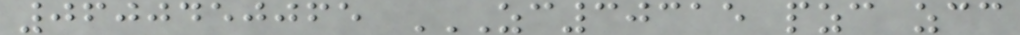0600450065 ZC30315 PZC ZCC
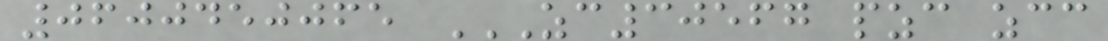0600450065 ZC30567 PZC ZCC
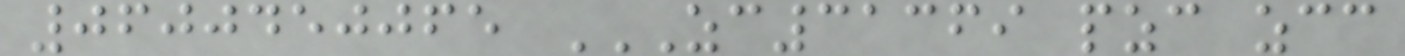0600450065 ZC31369 PZC ZCC
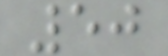50
